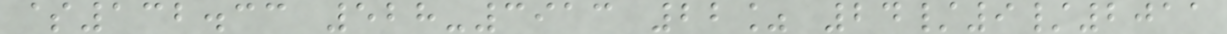$132.33 528-3913 22% 24/9/2011
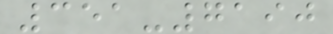351-7190
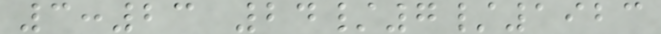3:23 24/7/1923
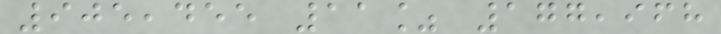905,455 11% 177,968
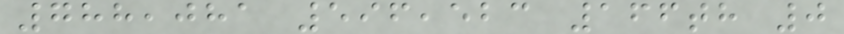788,081 596,523 166th 0
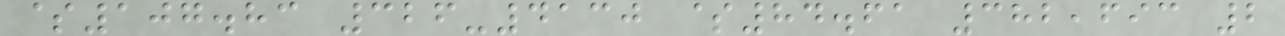$107.83 326-4130 $84.61 382,693 2
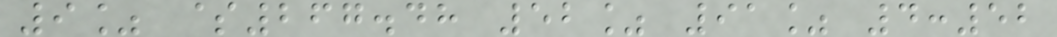9% $267.48 52% 91% 4:52
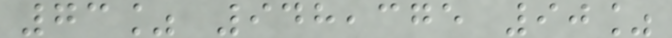73% 948,375 90%
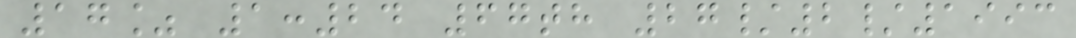17% 1:24 67th 27/2/1993
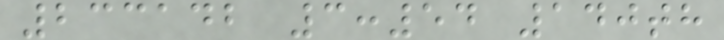233142 3:54 140th
